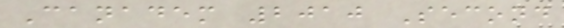Canadem 2010 Second
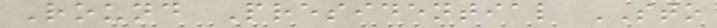Round Presidential STO
